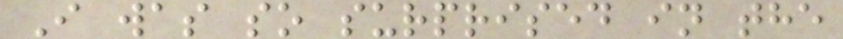I was so surprised in the
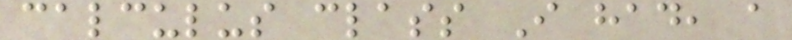calculus class I had, a
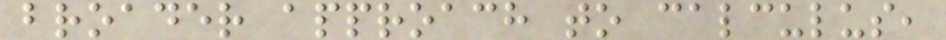broader approach to calculus,
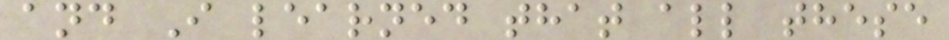and I learned that all these
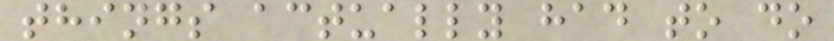things actually had to do
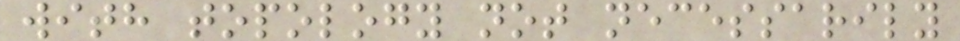with topology not necessarily
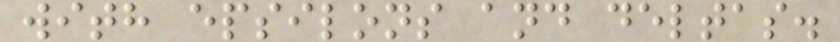with epsilons and deltas.
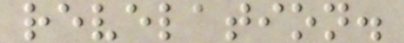revelation.
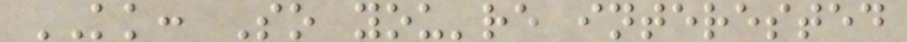KK: So you're interested
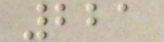221
